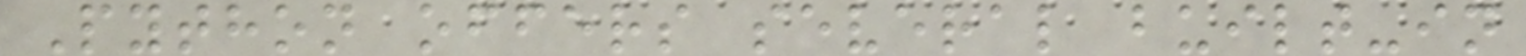Python offers several built-in
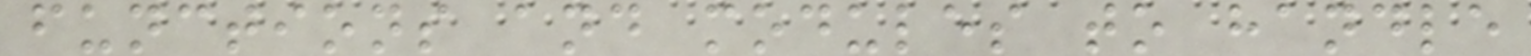functions and modules to handle
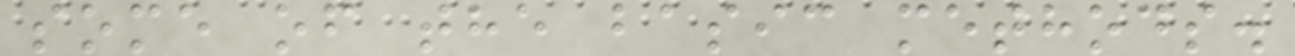some of the basic methods.
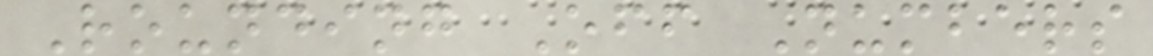Rounding Off Numbers
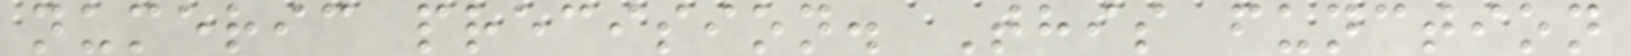numeric precision. This function
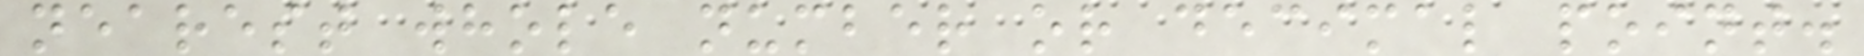nearest whole number or decimal point.
